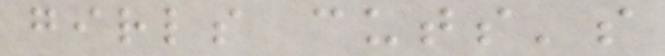girls cuts's
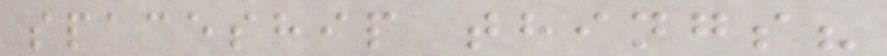spaceship things?
